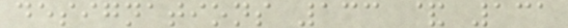designations 133 & 131
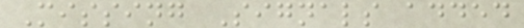Missing Signals added
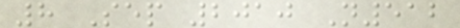8 Sep 2010 N512
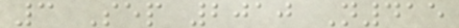3 Sep 2010 N415
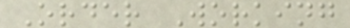Order Working
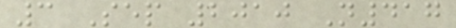3 Sep 2010 N417
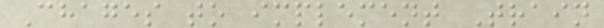Chages to implement Train
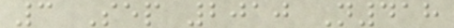3 Sep 2010 N418
